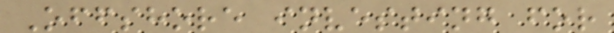Offshore investing for
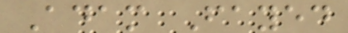Adam Fayed
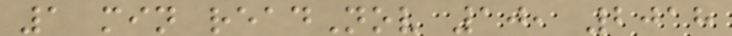1 min readNov 10, 2018
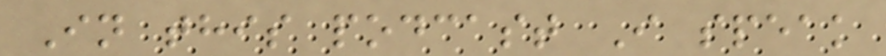In this podcast I speak
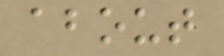about
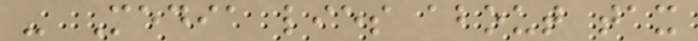- Media lies about tax
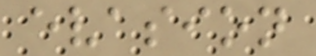evasion
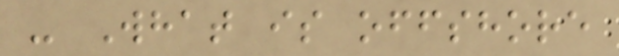- What is offshore
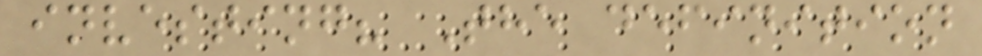investing? The definition
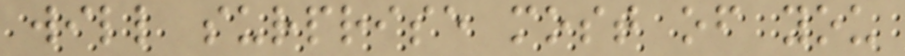will surprise most of you
